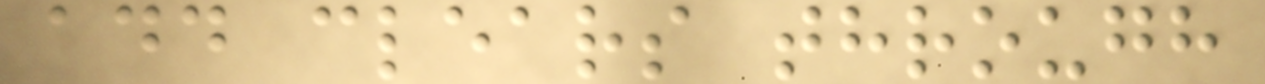add clears through
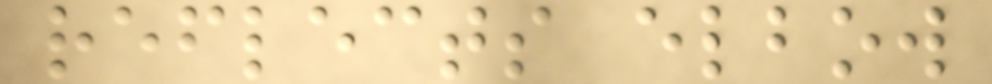reflects elbow
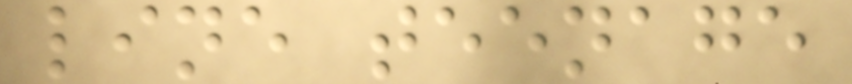line teenage
